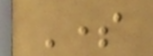Some
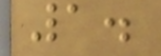1.
